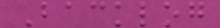Backlog
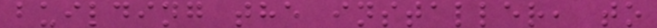building the installer, to
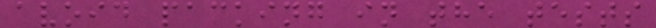avoid packing in the tests
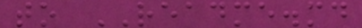to README.md
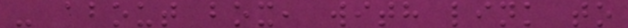- about box, with link to
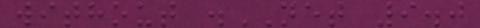without .NET 9.0
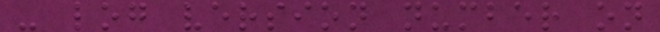- log version number on
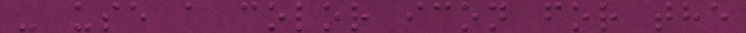- use a color icon for the
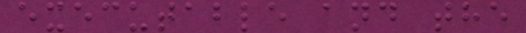executable and the
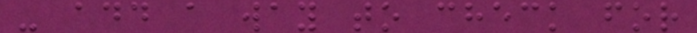- add a way to check for
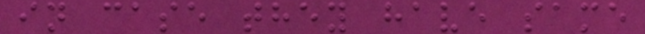in case they have same
